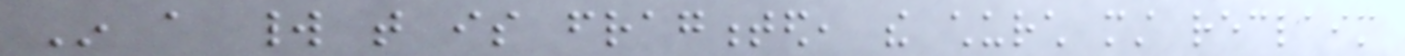In a world that is fragmented, the church must reclaim
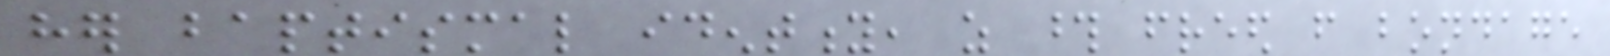her baptismal identity, as those freed from bondage
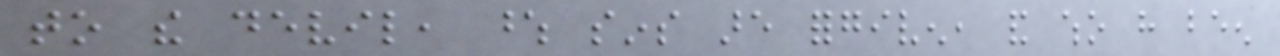to the devil, whose sins are forgiven, and who have been
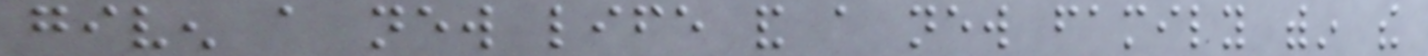given a new life and a new family within the
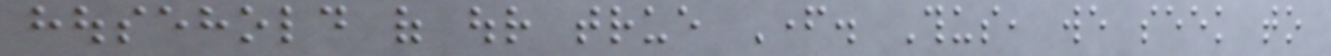household of our true Father. Thus, we seek to
